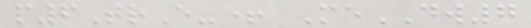p6TrE-+ MeDW7
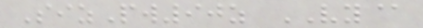SizPw90z VY@
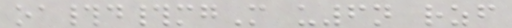oa#d#mgM u6n rzf
